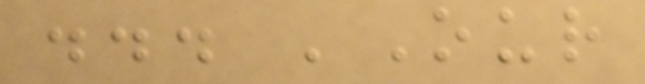... 'Our
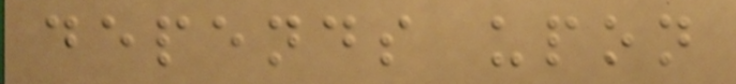depends upon
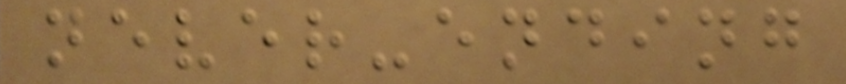never-ending
